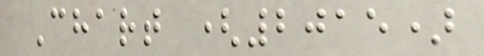Chart (2015)
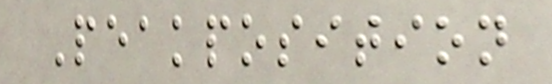Peakposition
